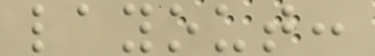layout:
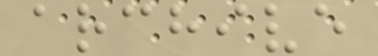archive
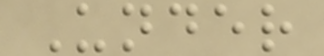Under
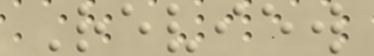Review
